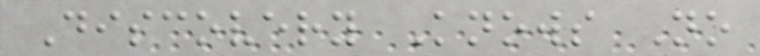Discovery Knows No
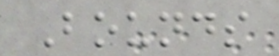Bounds
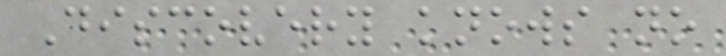Discovery knows no
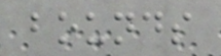bounds
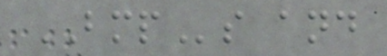BMPs and
